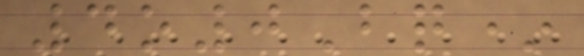4o0Bq*
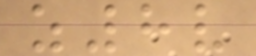z8v
